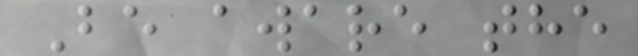Be aware the
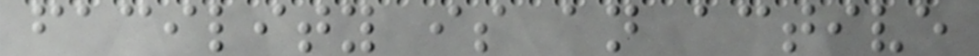facility is an active
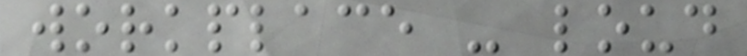workplace - loud
